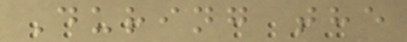During the
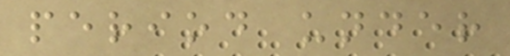period under
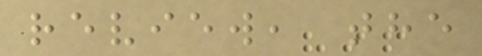review, the
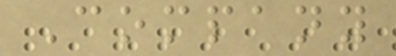Company
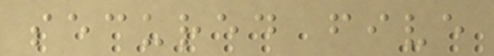secured five
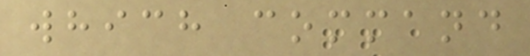which command
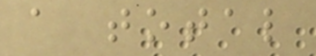a total
